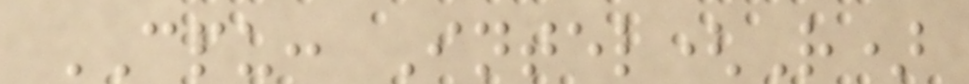CPU: Intel(R)
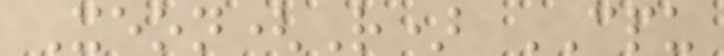Xeon(R) CPU
